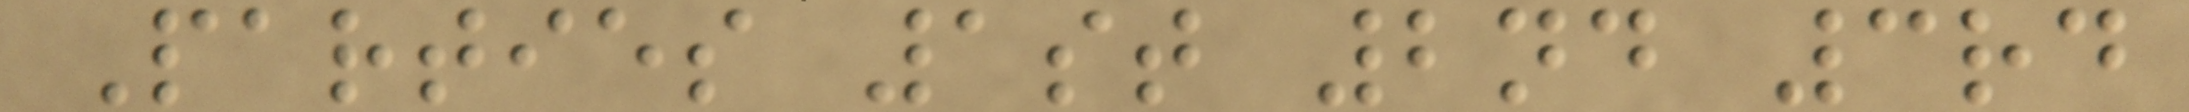Parties 1st 2nd 3rd
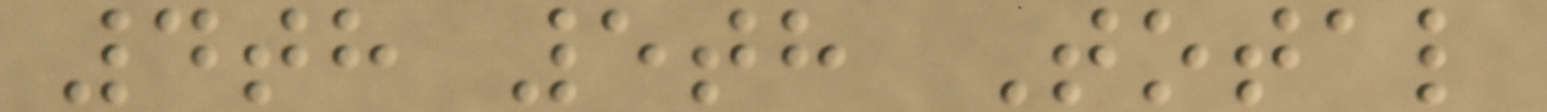4th 5th Total
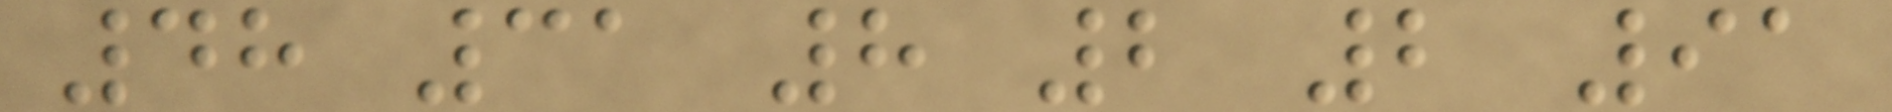48 31 8 2 2 91
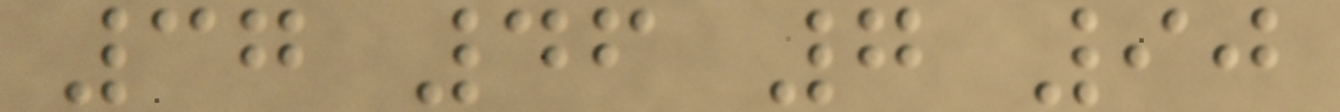37 46 7 90
